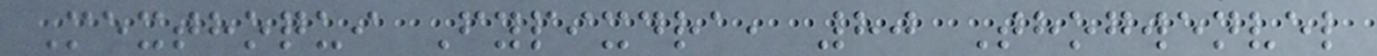Mexthoqui Fypixdra, 80 Thogwenvel
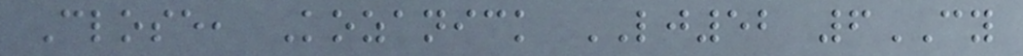Close, Kozanick LJ52 6CY
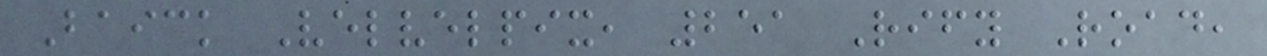Baick Velvelpix, 251 Rify Road,
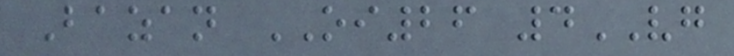Bazan OI26 4VG
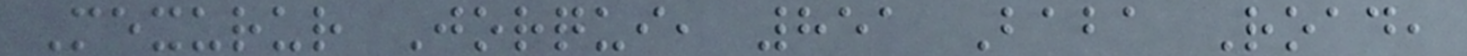Mexurur Jorqui, 851 Baba Road,
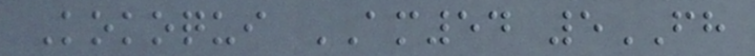Kokoqui AM54 5FH
